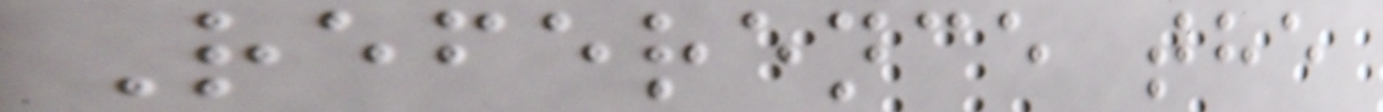Reference the
